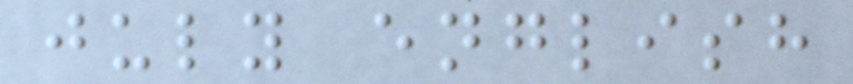july english
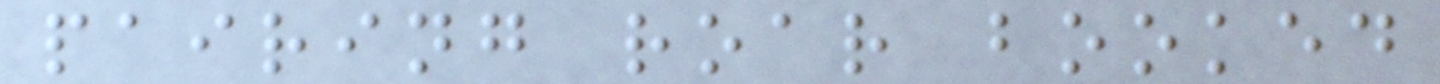pairing roar booked
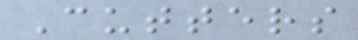Cutters
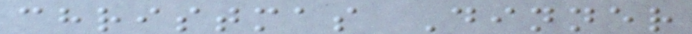christmas Dinner
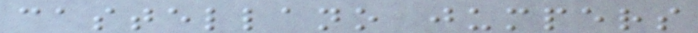castellano jumpers
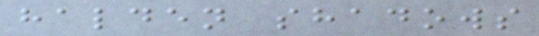halden shadows
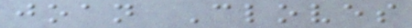joan Cloves
